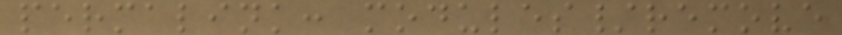permalink: modules/remove
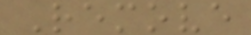Remove
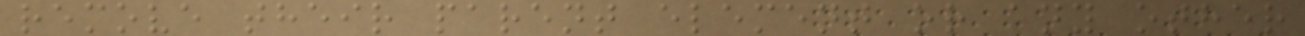remove their parent element or any other
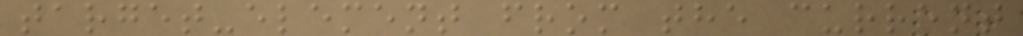target-element from the current
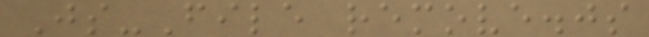Js-File remove.js
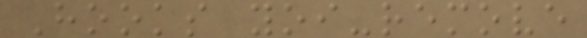Hooks yoi-remove
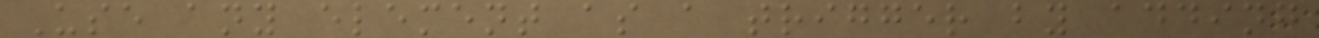Use any element as a trigger by adding
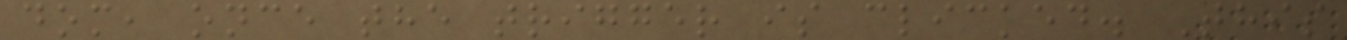dom, once the trigger is clicked. This
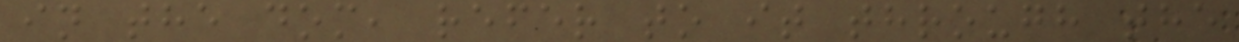in the dom, refer to it through the
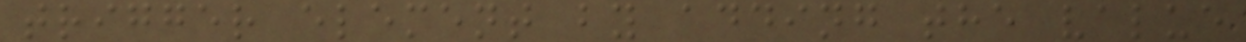trigger element by adding the value
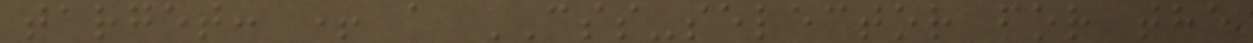target: + a CSS-selector for the
